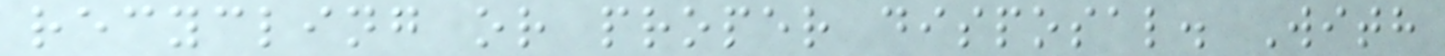recycling or proper disposal. With
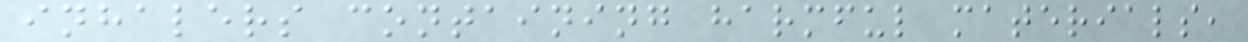inhalers containing harmful materials,
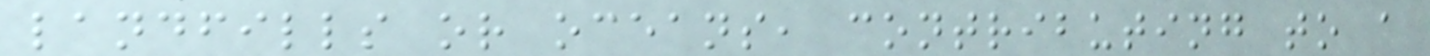landfills or oceans, contributing to a
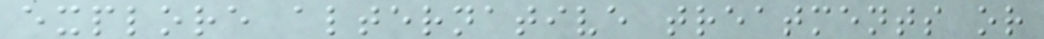explore alternative treatments or
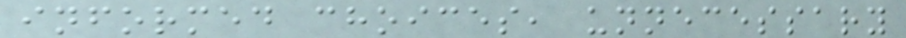informed choices, unnecessary
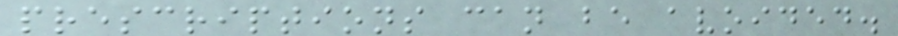prescriptions can be avoided.
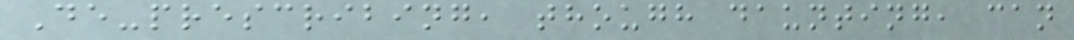De-prescribing, though daunting, can
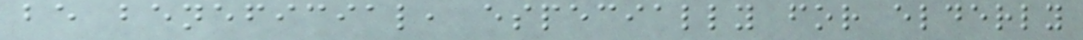be beneficial, especially for elderly
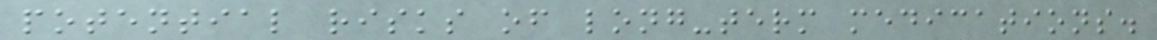potential risks of long-term medications.
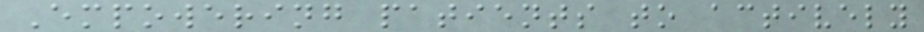Empowering patients to actively
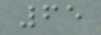65
